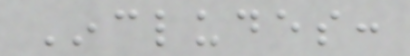Includes:
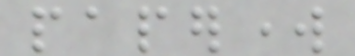paperwork
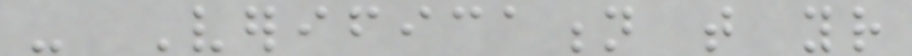- Verification that your
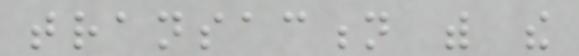transaction with the
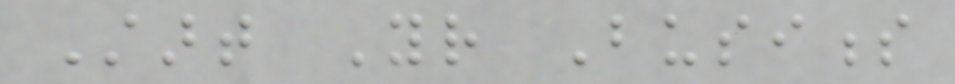Start Your Business
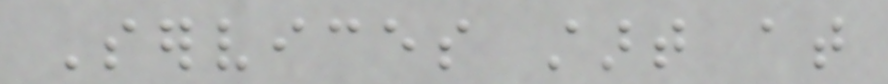Services start at
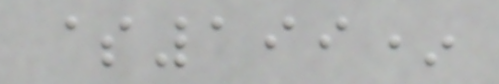$199*
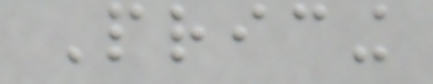Pricing
